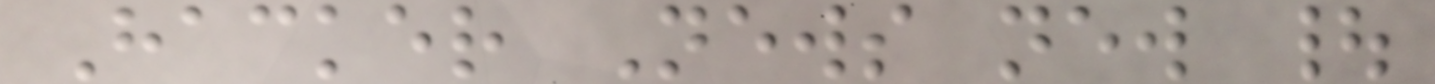Hacker News new |
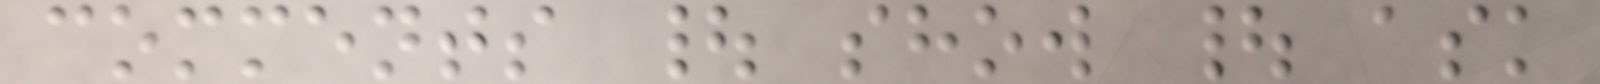comments | show | ask
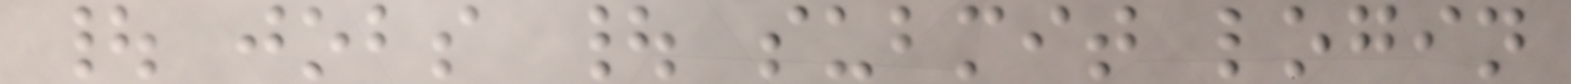| jobs | submit login
